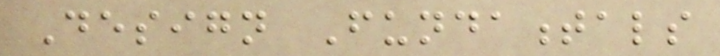Design Fundamentals
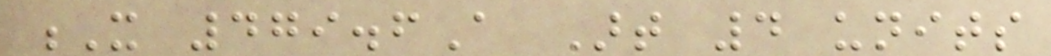X 479.6A Art 4 units
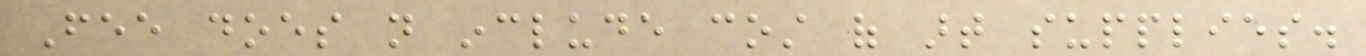Fee does not include cost of art supplies.
